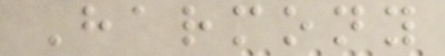Harmony
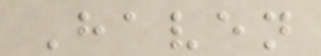Haven
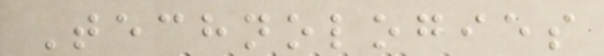Technologies
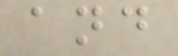and
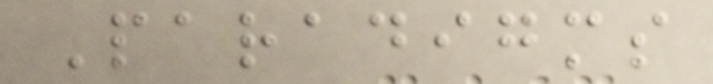Paradigms
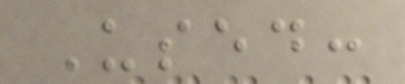Used:
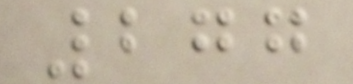277
